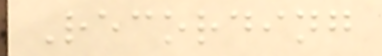Recording
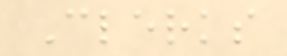Clerks
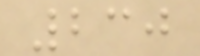230
